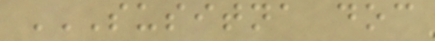SUSITNA DOC
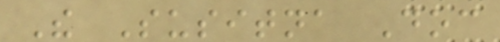The Susitna Doc
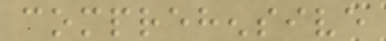comprehensive
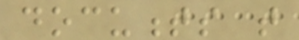documents that
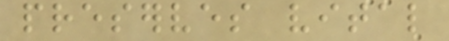preserves vital
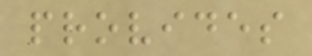provides
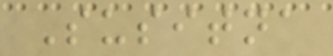Susitna
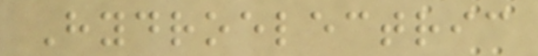Hydroelectric
